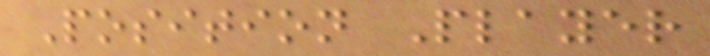Position Player
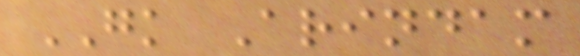GK Arindam
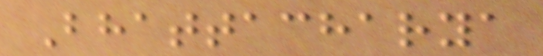Bhattacharya
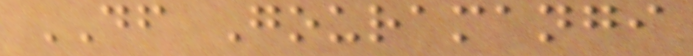DF Gouramangi
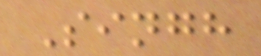Singh
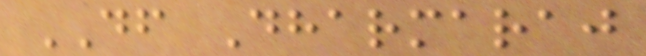DF Dharmaraj
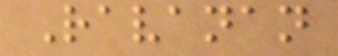Ravanan
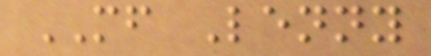MF Lenny
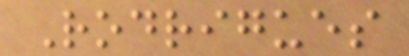Rodrigues
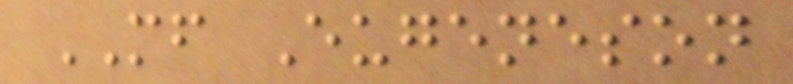MF Eugeneson
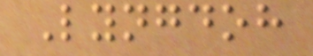Lyngdoh
